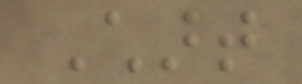Chart
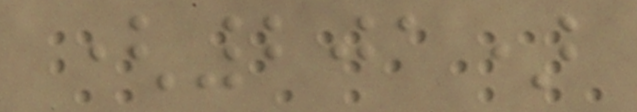(201)
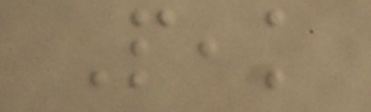Peak
